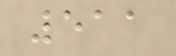511
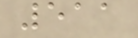511
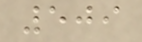509
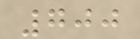700
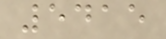5415
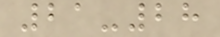21-28
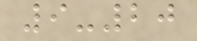9-20
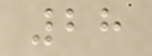28
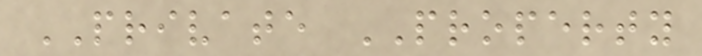PRIVATE PROPERTY
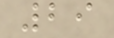29
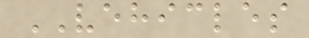VEHICLES
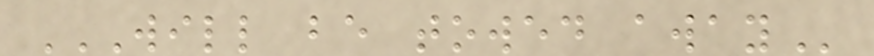WILL BE TOWED AWAY
